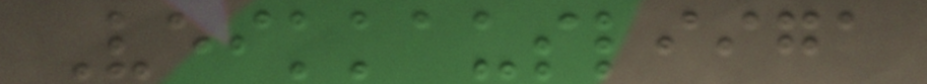Veikkausliiga
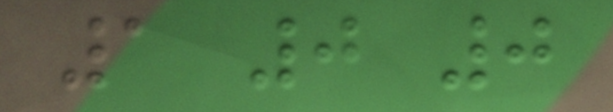1 0 0
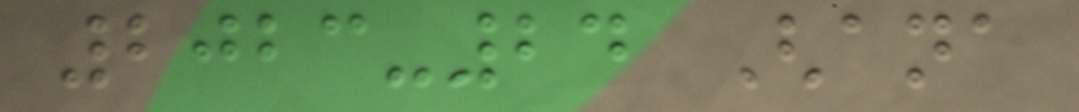2023-24 Ghana
